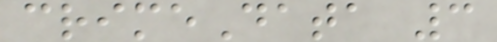crimeData 3
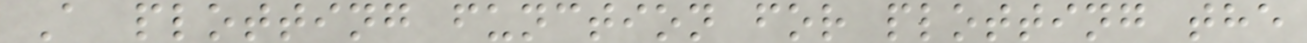A plotting function for plotting the
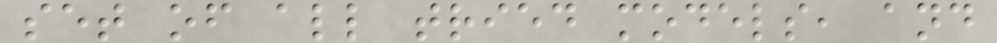set of all tried models, and
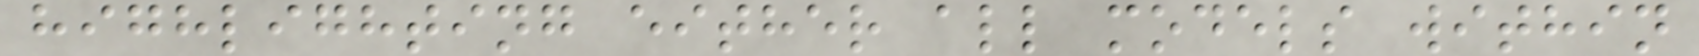highlighting either all models within
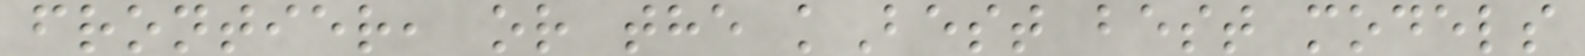frontier, or the kBest best models
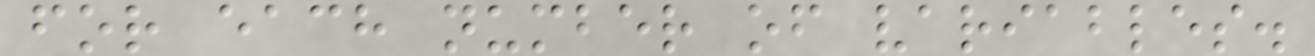for each number of variables.
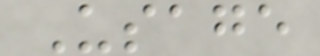Usage
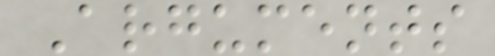Arguments
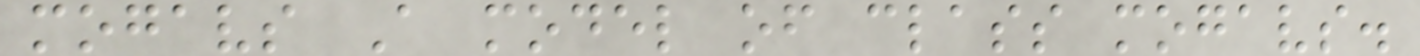mogavs A model of class mogavs.
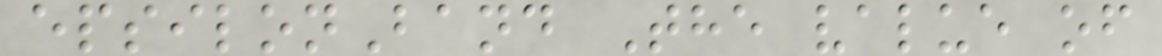epsilonBand The value of
